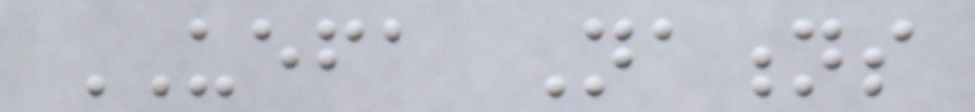UEFA Nations
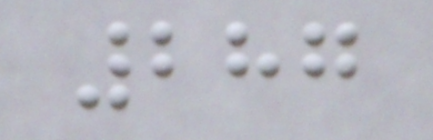287
